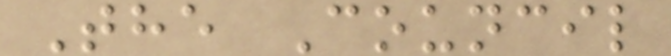The Council
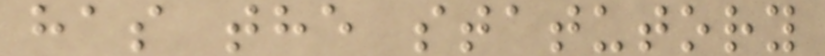has the statutory
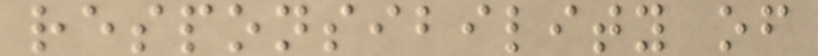responsibility of
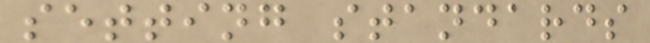setting standards
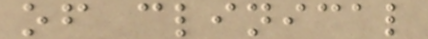of clinical
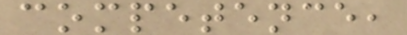competence,
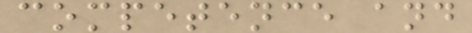competence and
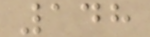148
